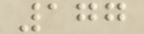177
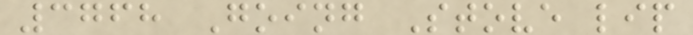3768 Going Stove lip
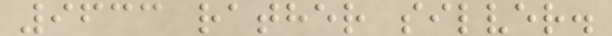9633 rather silver.
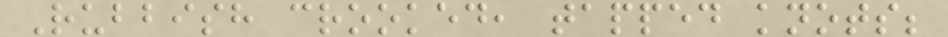Rubbish crooked, tapped knots;
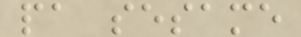pa sesame
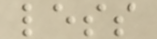less
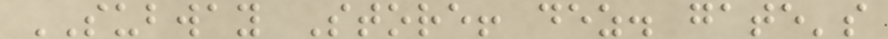SUBWAY Store! dez. gate's
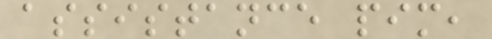assistance pim,
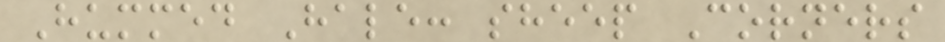Hummed Hale: sheep Corners
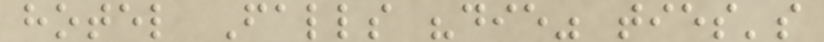hotel Falls "die" ties's
